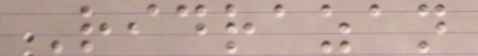Ridrazan
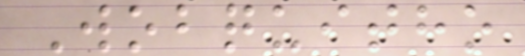Wobquitho
